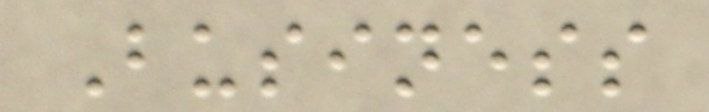Business
